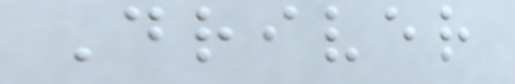Driver
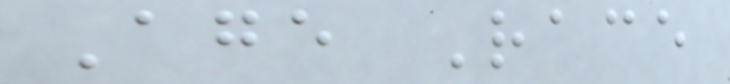Age Race
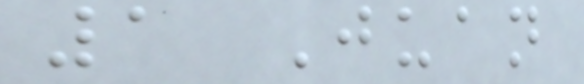1 Juan
